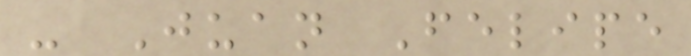- Juan Felipe
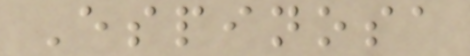Espinosa
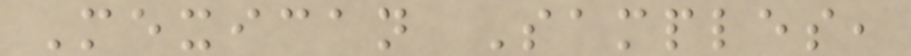Mexican Samples,
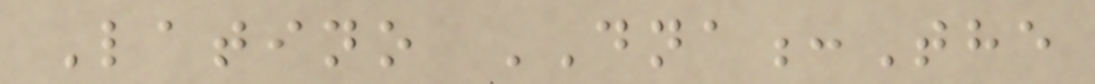Latino DNA:The
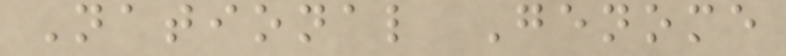National Genome
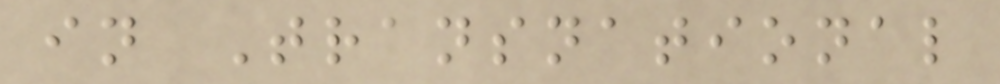in Transnational
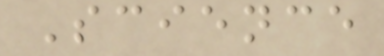Science
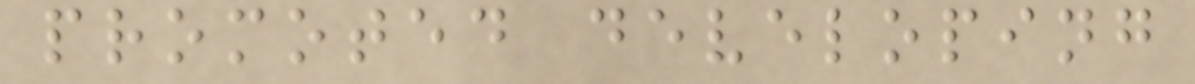promoted developing
